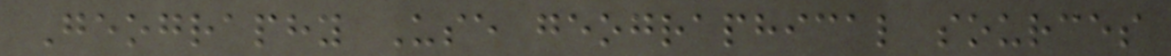Geography Use geographical sources
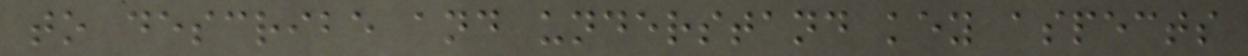to describe and understand key aspects
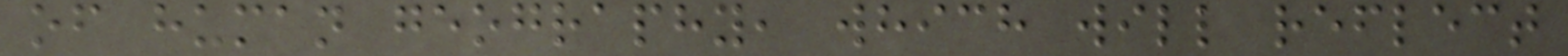of human geography, which will reflect
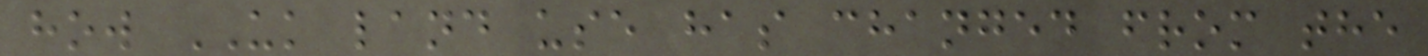how UK land use has changed from the
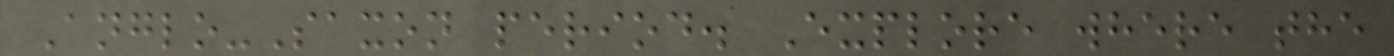Anglo-Saxon period. Explore where the
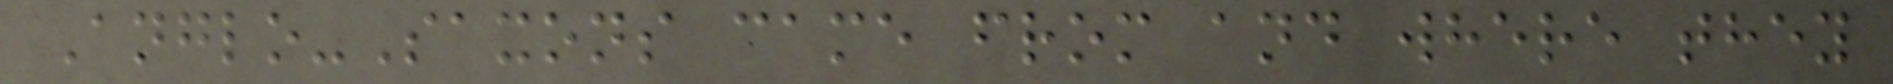Anglo-Saxons came from and where they
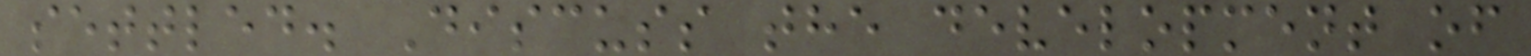settled. Discuss the development of
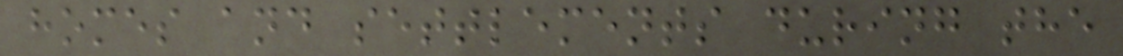homes and settlements during the
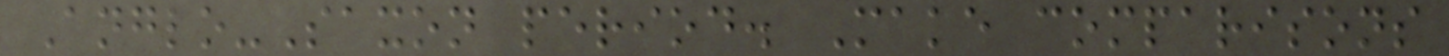Anglo-Saxon period. Make comparisons
